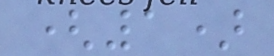(1)
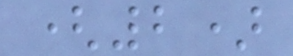(2)
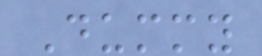Dummy
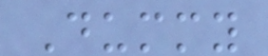Dummy
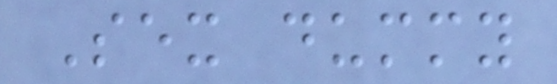Sex dummy
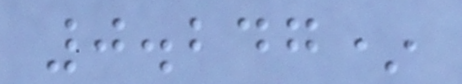0.247*
